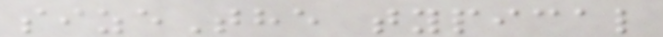sizeThe typical
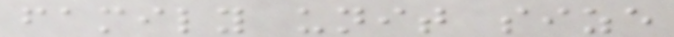family unit size
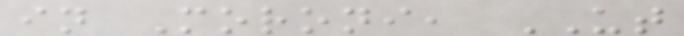in Moroni, UT
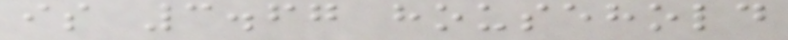is 3.67 household
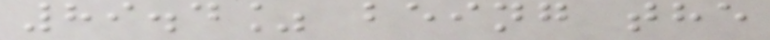89.4% being the
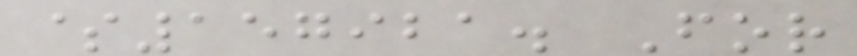$157921. For
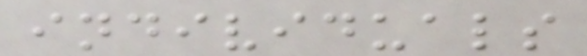individuals
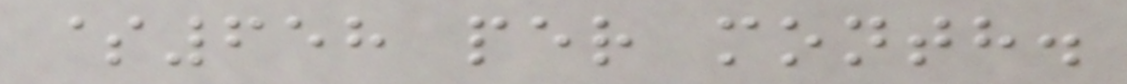$658 per month.
